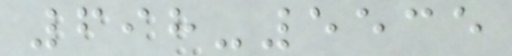698-5535
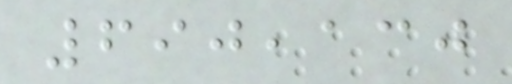690,130
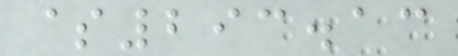$293.13
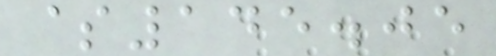$145.05
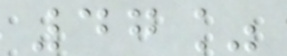47%
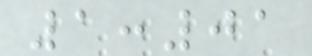1:01
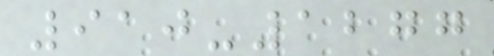910-1277
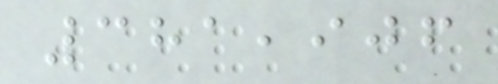381,906
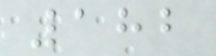182
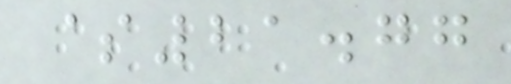$21.77
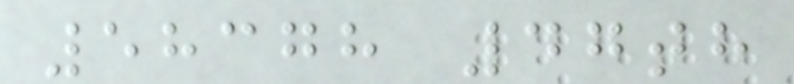58378 47th
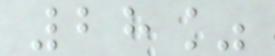28%
